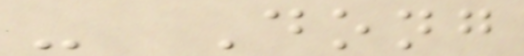- Dong
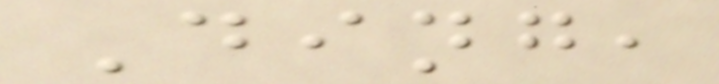Ding,
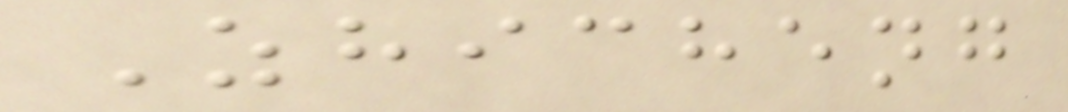Zhicheng
